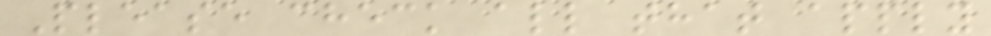Please check all that apply
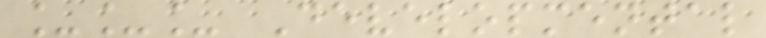___ Developmental
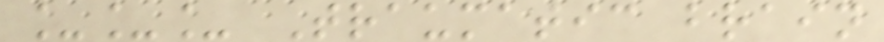___ Traumatic brain
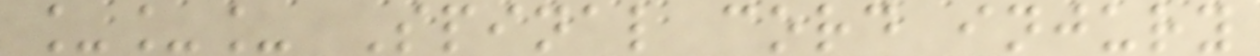___ Spinal cord injury
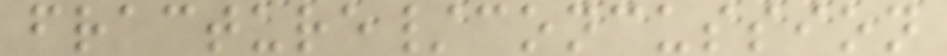fracture/concussion
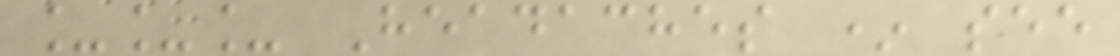___ Headaches * see
